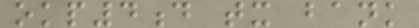okp4d tx bank
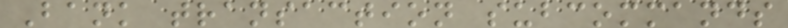Bank transaction subcommands
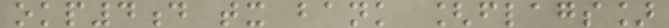okp4d tx bank [flags]
